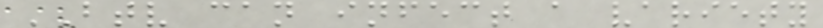BTV can infect a variety
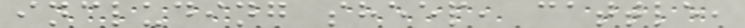including sheep, cattle,
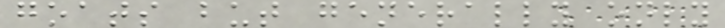goats but generally only
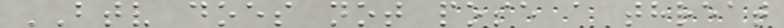BTV does not pose a threat
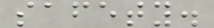safety.
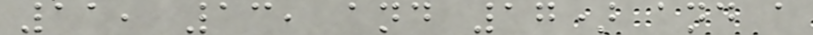11, 13, and 17) and a
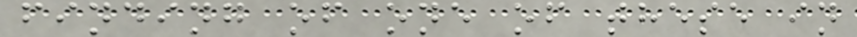finding of one of these in
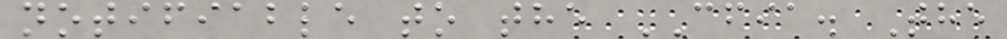notifiable to the CFIA. The
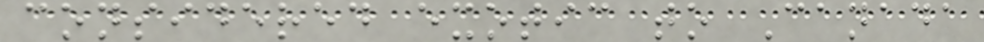considered exotic to Canada
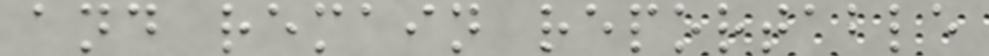and remain reportable
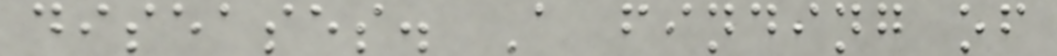diseases. A finding of
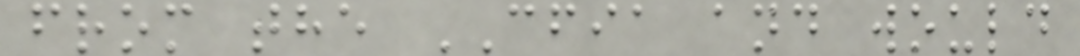from the CFIA and would
